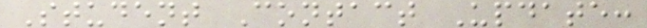Student Contact Update:
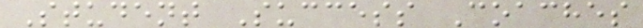Student Success Coaches
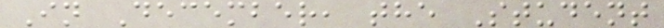In December, the Student
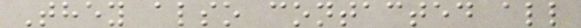They also contacted all
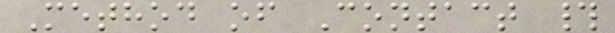Method of Contact #
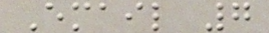Email 7
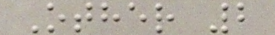Other 2
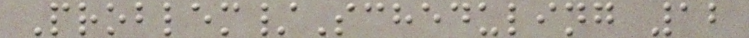Problem/Scheduling 12
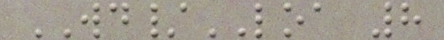WD/LOA 8
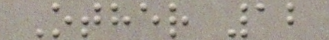Other 12
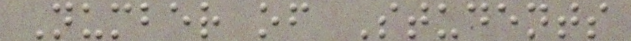Number of Students
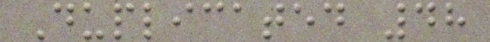Duplicated 48
